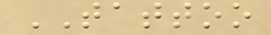TATTOO
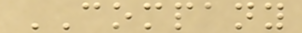COMPANY
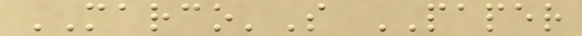MARCO'S PAPER
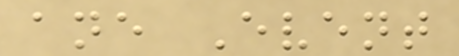ane Event
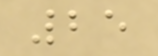25
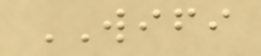WIFI
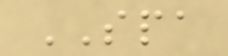SPA
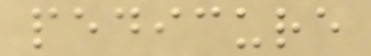pedicure
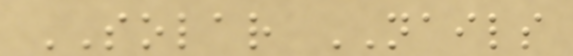SOLAR NAILS
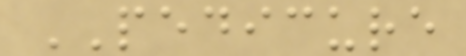PEDICURE
